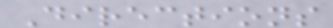Directions
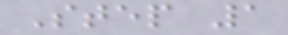Step 1
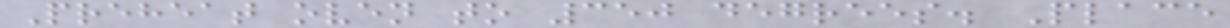Preheat oven to 350 degrees. Place
